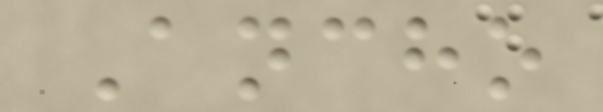Ancho
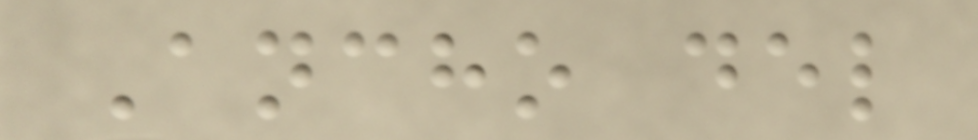Ancho del
